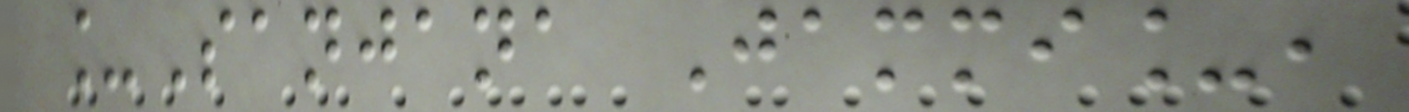_Sanjana Jammi_,
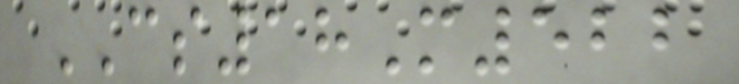CS18M522
